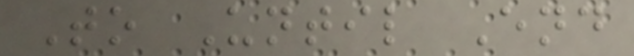To Until End
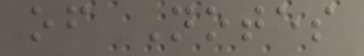of Notes
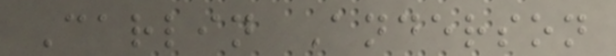Carlin Anderson
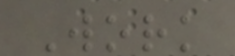Work
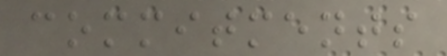commitments
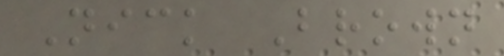Nick Brown
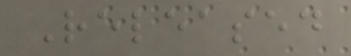Released
